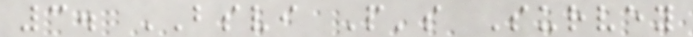3. BSVI People's Survey
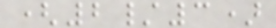(2/3)
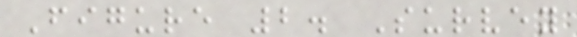Figure 2. Survey
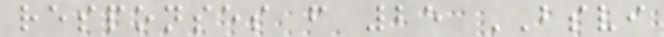responses from 25 BSVI
